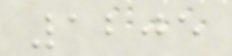1205
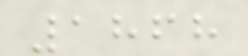1868
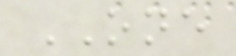ONE
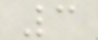3
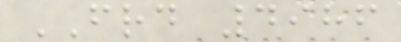FRD 4986
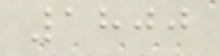1800
